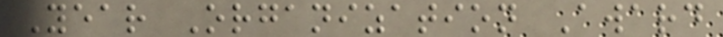Year Organization Award
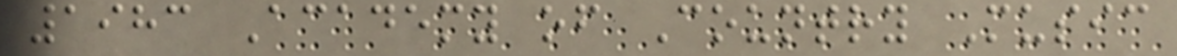1983 Academy of Country Music
